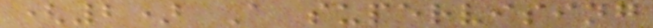(2) A supervising
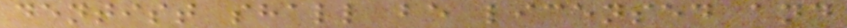dentist shall be licensed and
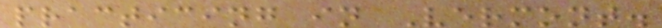practicing in Vermont.
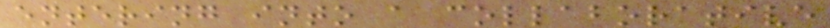entering into a collaborative
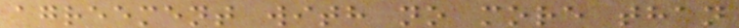agreement with no more than
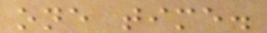one time.
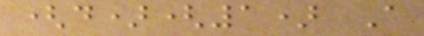(d)(1) A
